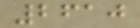2610
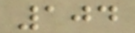104
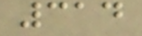314
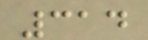314
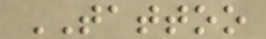TATTOO
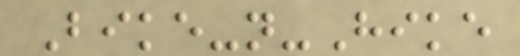Bike-n-Hike
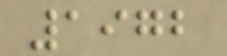1972
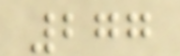277
